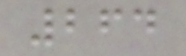264
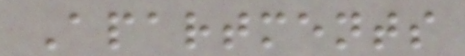Apartments
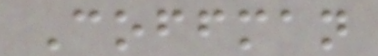Coffman
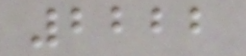2222
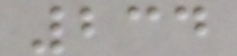234
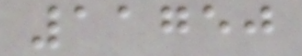11750
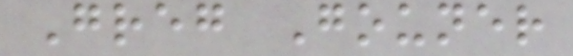Greg Gouner
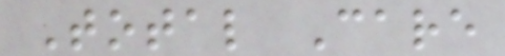Total Care
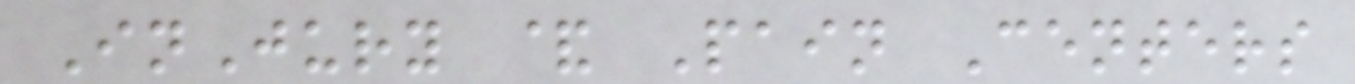InJury & Pain Centers
